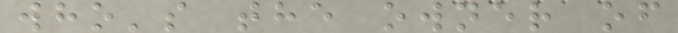who's the owner of
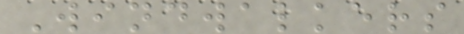Windwalkers
